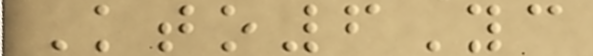Kto6Yc
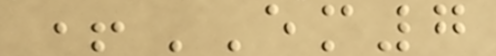+EM7
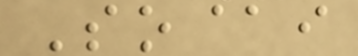So@i
